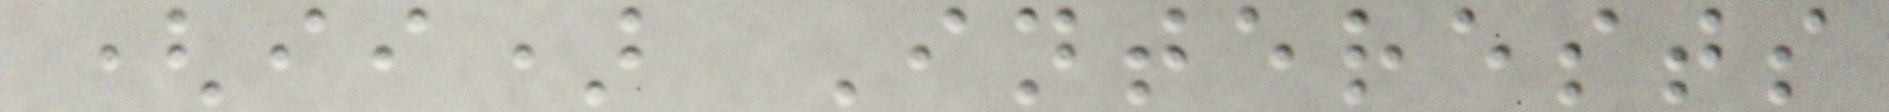(ii) Interests
